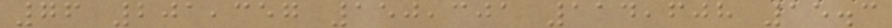76 201,357 150,301 114,608 15.3
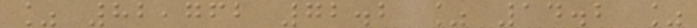% 82,762 72.2 % 14.2 %
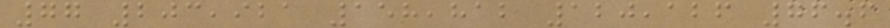77 203,921 158,812 120,126 76.6
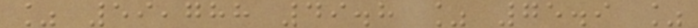% 59,788 49.8 % 75.9 %
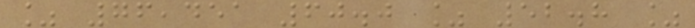% 76,451 60.0 % 52.8 %
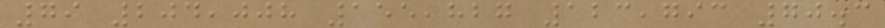79 204,008 155,827 123,793 70.3
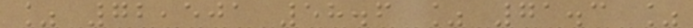% 72,501 58.6 % 71.3 %
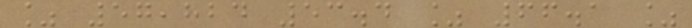% 57,824 53.4 % 66.1 %
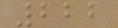222
